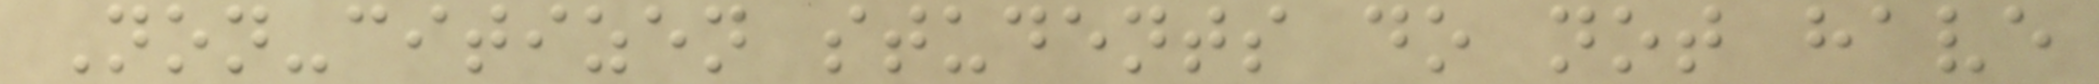Non-citizen students do not have
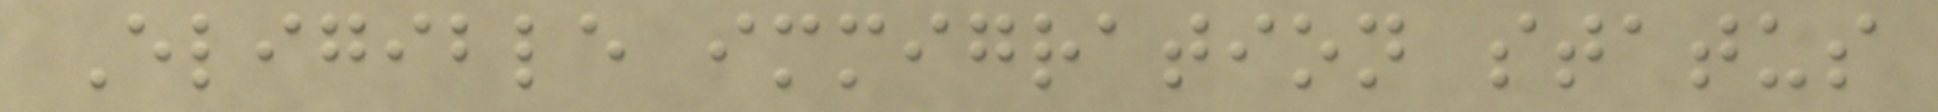Eligible immigration status
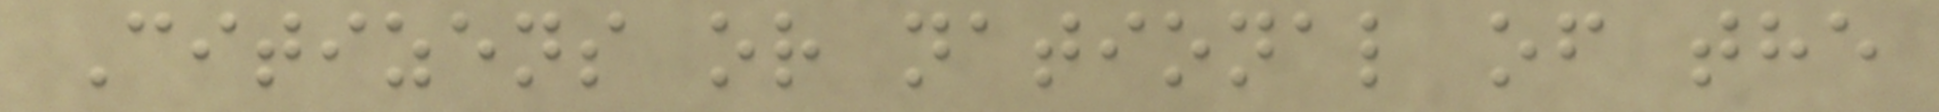Citizens or national of the
